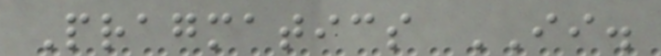Pragmatics II.
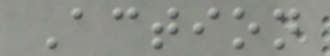Action
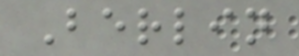Berlin
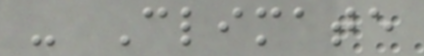- Climate
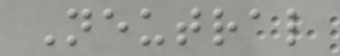Neutral
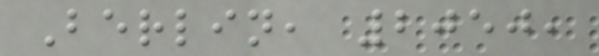Berlin, 2050,
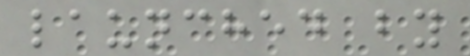launched by
